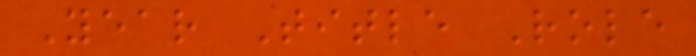Year Title Role
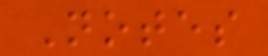Notes
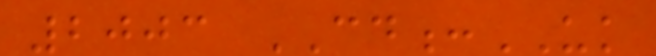2003 CD:UK
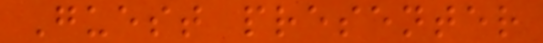Guest presenter
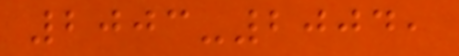2003-2004,
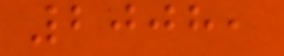2008,
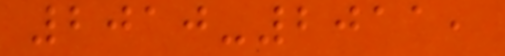2010-2011,
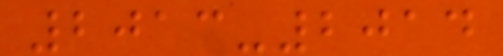2013-2014
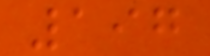197
